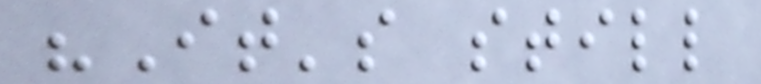"It's still
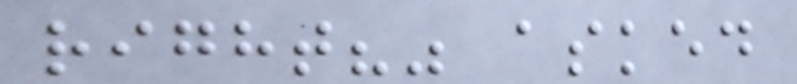right?" asked
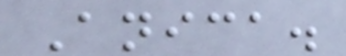Anica.
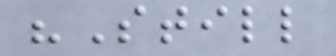"Still
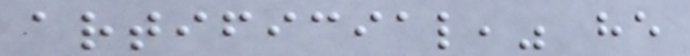artificial," he
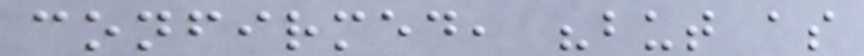confirmed, "but as
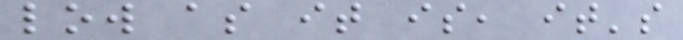low as it is, it's
